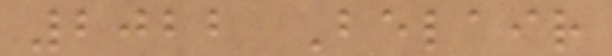2022 Belair
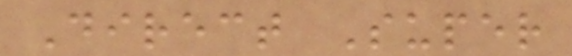Direct Super
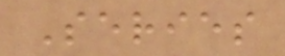Series
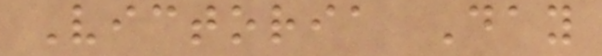Victoria Day
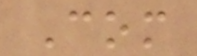Com
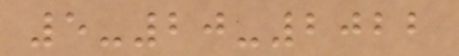5-20-2022
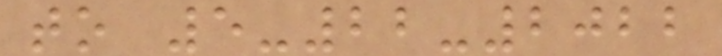to 5-22-2022
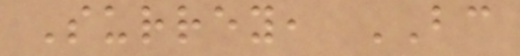Surrey, BC
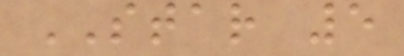STAR 5
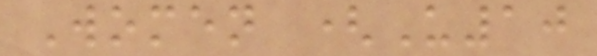Women (U10
